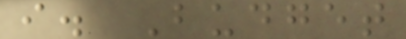i. Budget
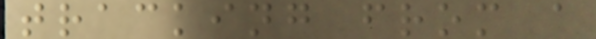tracking from a
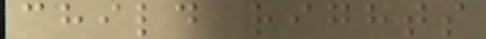child rights
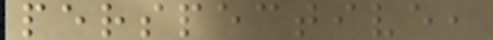perspective,
